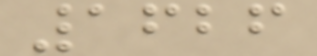1626
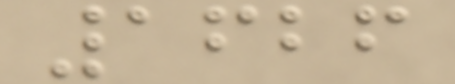1626
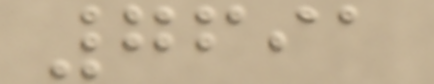7691
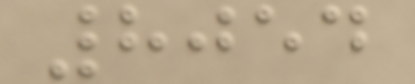8054
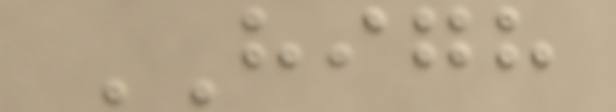HIGH
